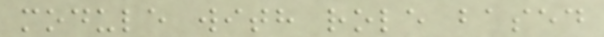module with role based
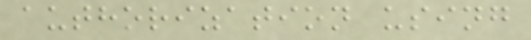authorization using
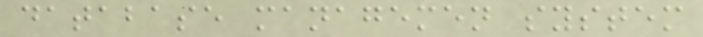database managemen system
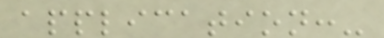application:-
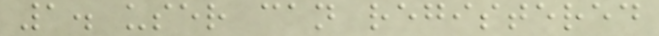1. user can registered
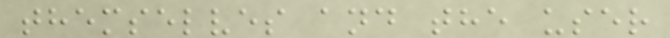themselves and the user
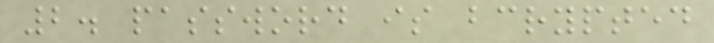2. password is bcrypted
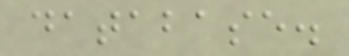database.
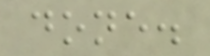done.
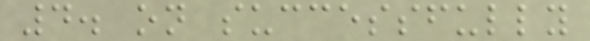4. on successfully
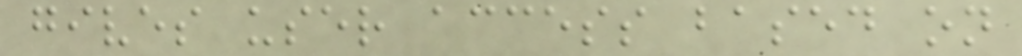gives user access based on
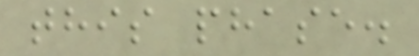this phase.
